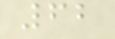62
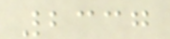2337
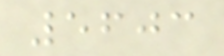5603
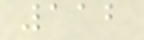112
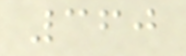360
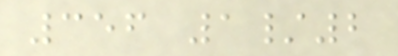356 1/2
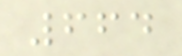664
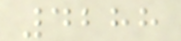4288
